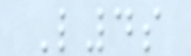L4s
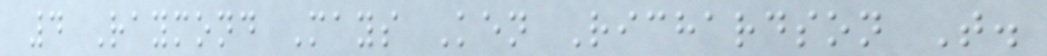4 Raymond Mays Ken Richardson T.
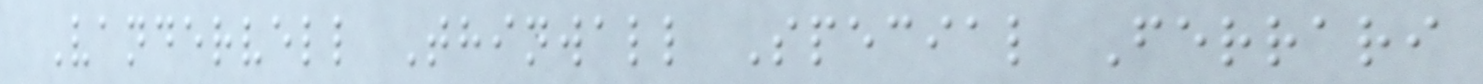Vandervell Thinwall Special Ferrari
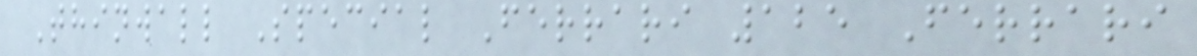Thinwall Special Ferrari 125 Ferrari
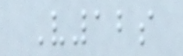V12s
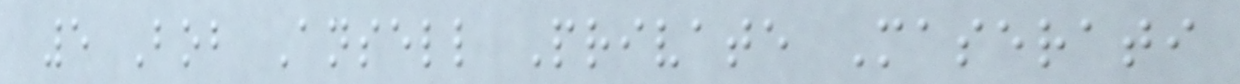5 Bob Ansell Private Maserati
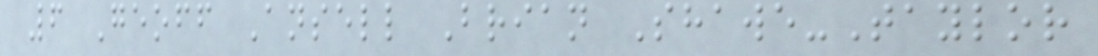6 Geoff Ansell Brian Shawe-Taylor
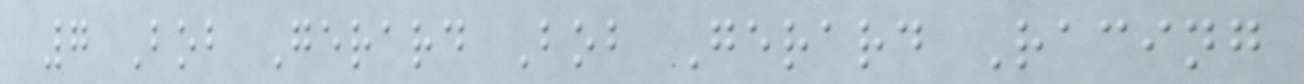7 Bob Gerard Bob Gerard Racing
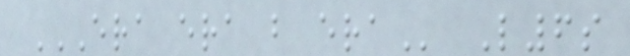ERA ERA B ERA L6s
